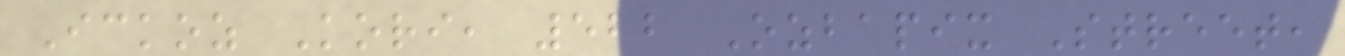Ickoz Kori, 522 Ozbapix Street,
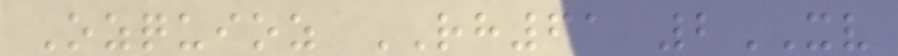Ozquioz RH61 2XV
